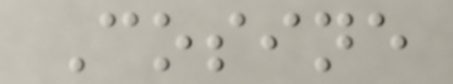Cosine
